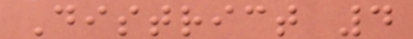District 4
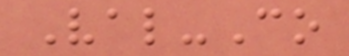Val-Co
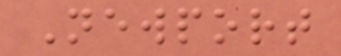Newport
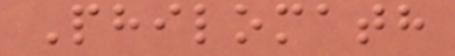Philomath
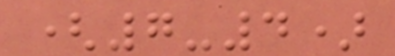(7-4)
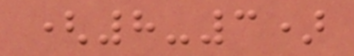(8-3)
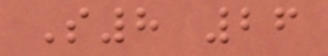S8 26
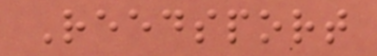Reedsport
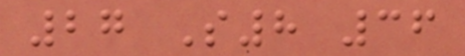27 S8 36
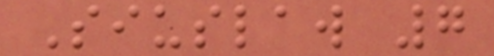Siuslaw 7
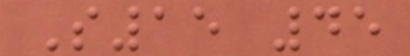S15 45
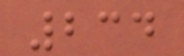234
